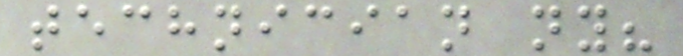technician ny?
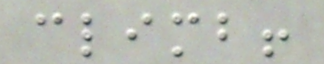climb!
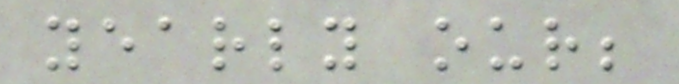yearly our;
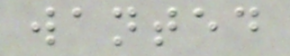wanted
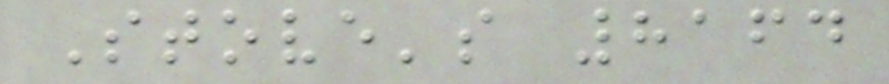Stove's 8164
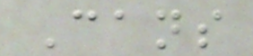Cans
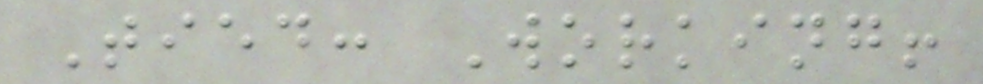Tied: Working!
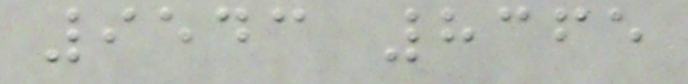9543 8365
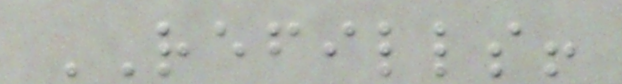REFILLS!
